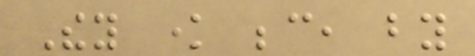They know because, by
